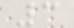3
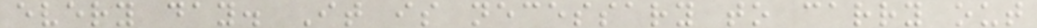every day. It is necessary to carry out
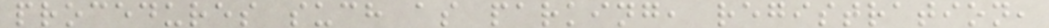procedures such as parking, registration,
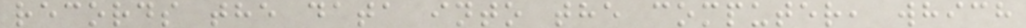records the data into the computer, which
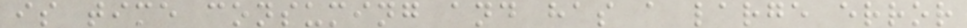is time consuming and has a large error
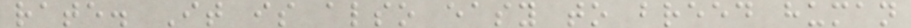rate. It is also easy to breed human
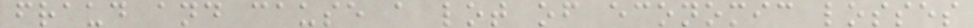fraud and cause a lot of economic losses
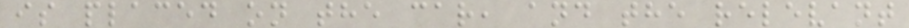is placed on the car, and the relevant
